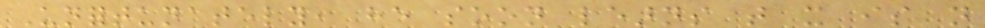Unfortunately, he soon learns that it is not
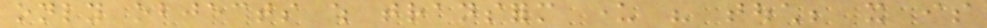only objects which transform under his touch; it is
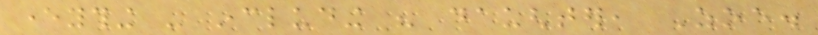everything - including his daughter, Zoe.
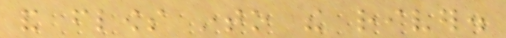and flows into the river.
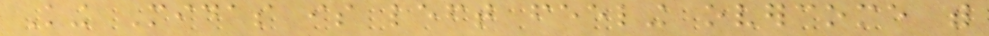King Midas is left feeling overcome with
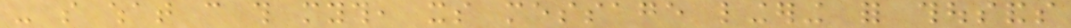- so what can this myth, its message lingering for thousands
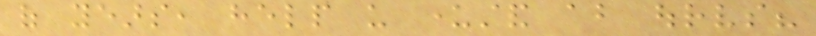of years, help us understand about ourselves?
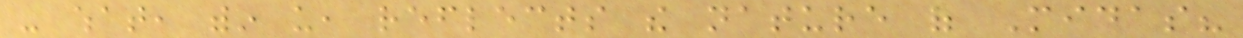- what, within us, reflects the nature of Midas?
